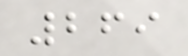269
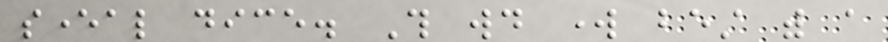several dice. This would work best with a
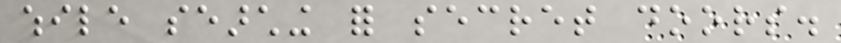while searching for secret doors.
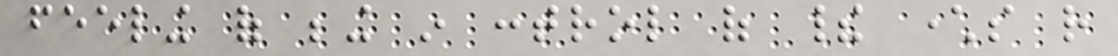feeling of being in control of their characters rather
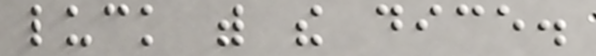luck with the dice.
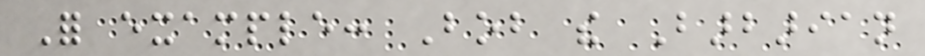For example: Bob the Barbarian
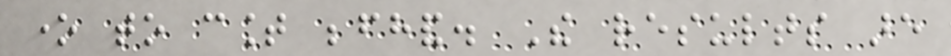one to count beforehand. The results are
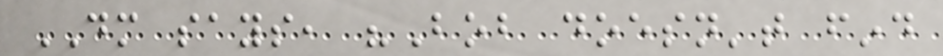DM says, "Bob doesn't find
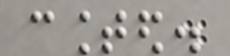counted.
